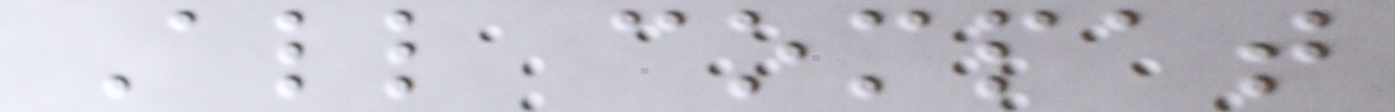All compat
